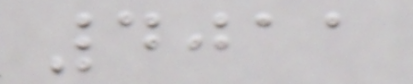4011
